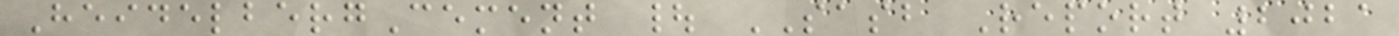HeidelbergCement | SASB Report 2021
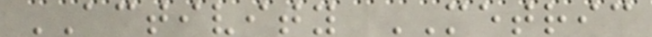ACTIVITY METRIC
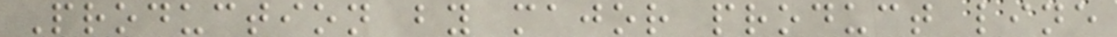Production by major product line
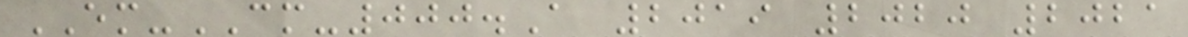EM-CM-000.A 2019 2020 2021
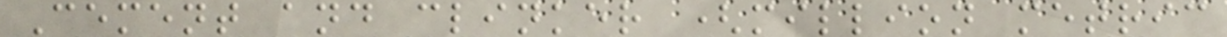Cement and clinker (million metric
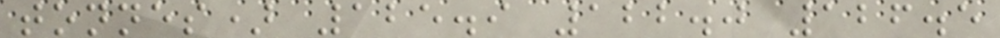tonnes) 125.9 122.0 126.5
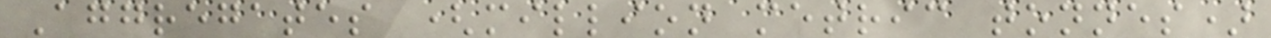Aggregates (million metric tonnes)
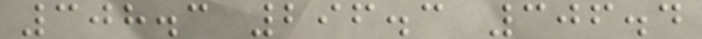308.3 296.3 306.4
